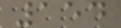154
